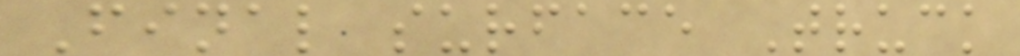Final surface Truck
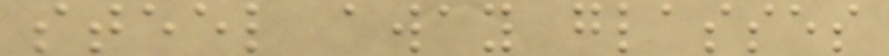steel away glasses
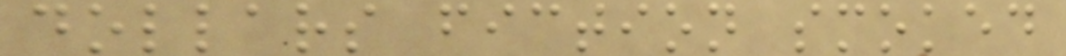dollars fiction smoked
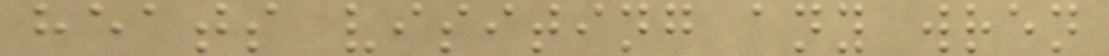heats visiting any wren
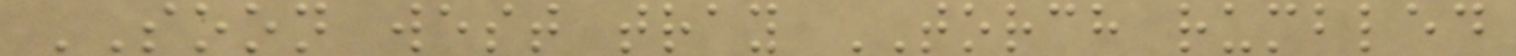SOON west tray TORCH rumbled
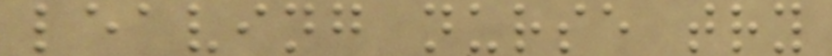leaving nurse try
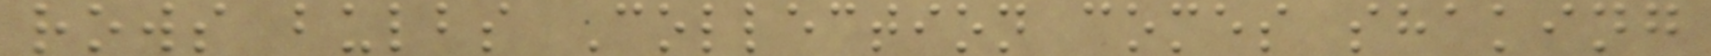rows bulbs Collection comes shaking
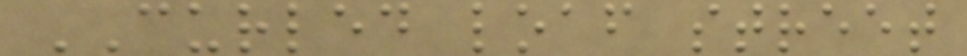CURLED loaf street
